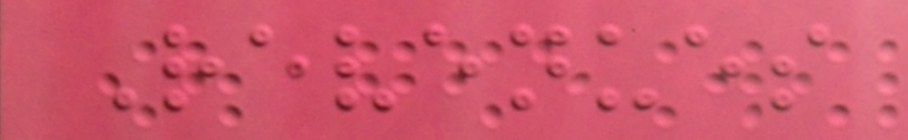Revenues
